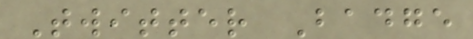Twitter Badge
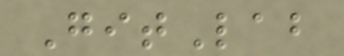GitLab
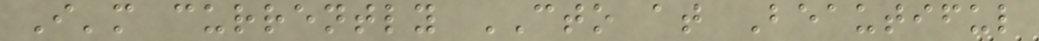I'm currently CTO at Beautiful
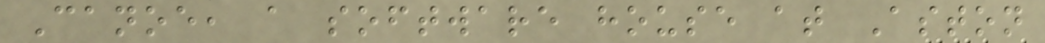Canoe, a software house at Aston
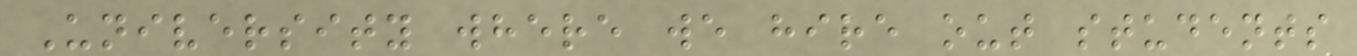University where we hire out students
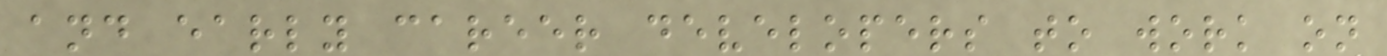and early career developers to work on
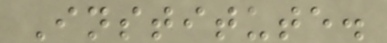Institute.
